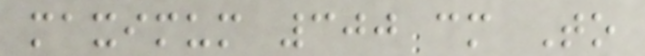maximum 300 cm To
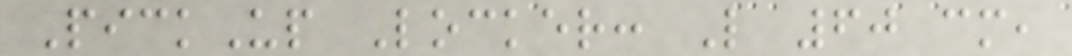PickUp Locker: L 60 cm,
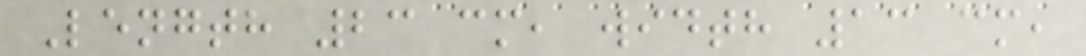Length 23 cm, width 13 cm,
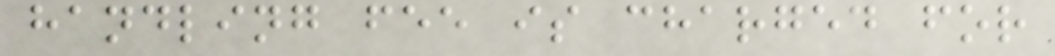handling fee is charged for
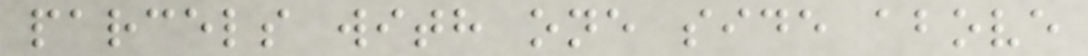parcels with one side above
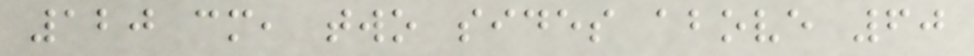120 cm, two sides above 60
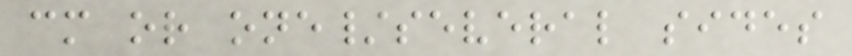cm or one/several sides
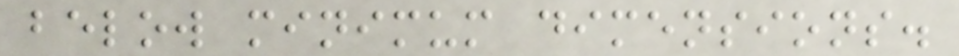below minimum dimensions.
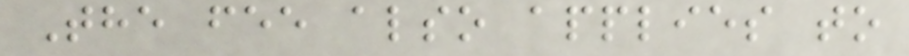The fee also applies to
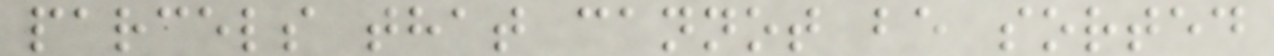parcels that cannot be sorted
